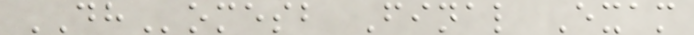DHomesb Final Exam
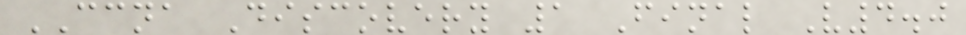CCNA Discovery 1 Final V4.0
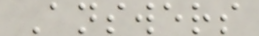Answers
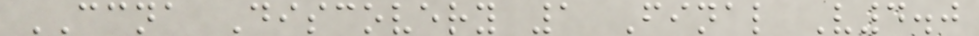CCNA Discovery 1 Final V4.0
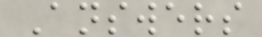Answers
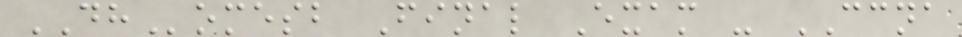DHomesb Final Exam - CCNA
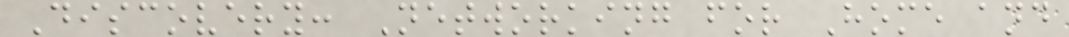Discovery: Networking for Home and
